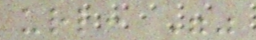url: ""
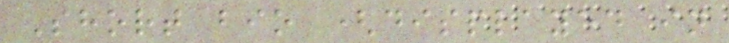Short bio (displayed in
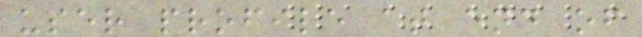user profile at end of
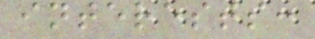interests:
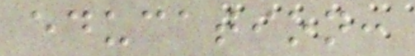education:
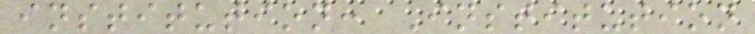institution: Institution
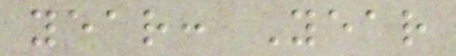year: Year
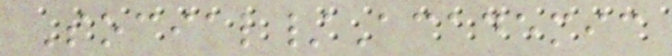Social/Academic
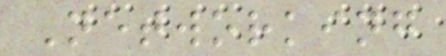Networking
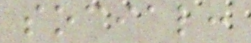social:
